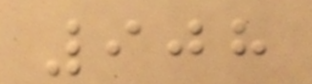908
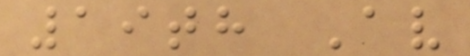19th Av
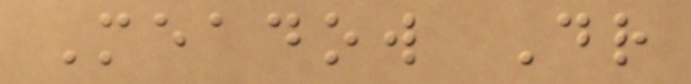Meadow Dr
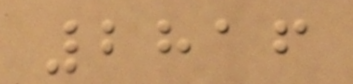2816
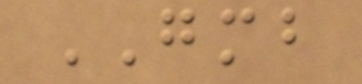GMB
